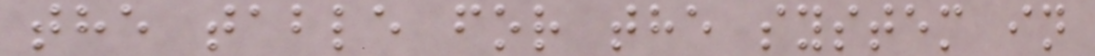the table for the system in
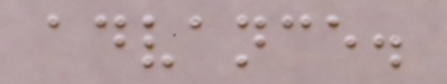advance.
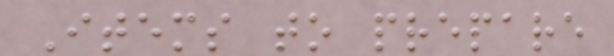Items to prepare
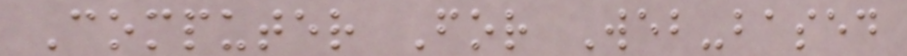Computer For Web-based
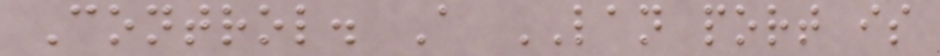Control. A LAN port is
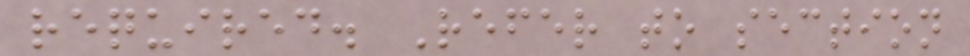required. Refer to section
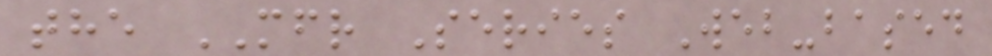the MFR Series Web-based
